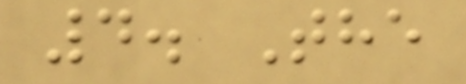4. The
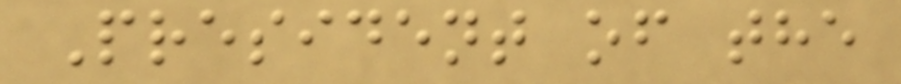President of the
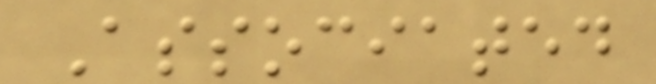Associated
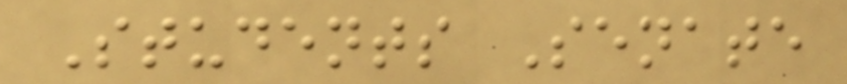Students Senate
